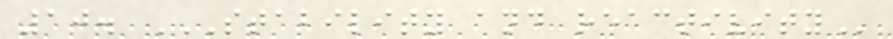10. STABILITY AND REACTIVITY
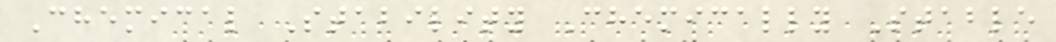Chemical Stability Chemically Stable
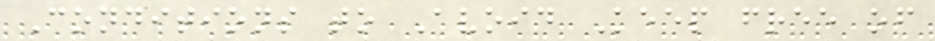Conditions to Avoid Keep free of
